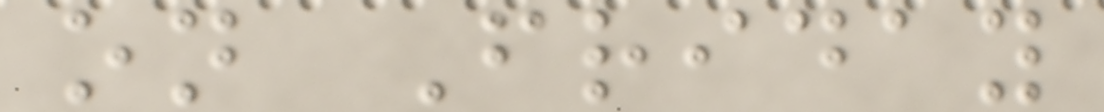on Friday
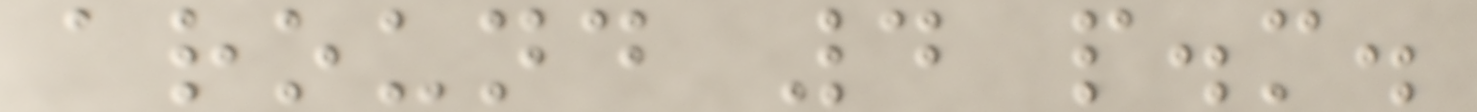around 4 p.m.
